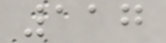117
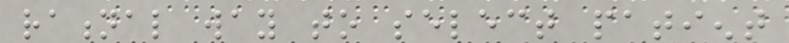rational way to select patient
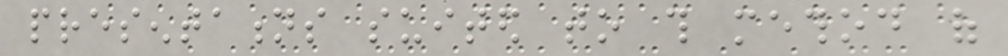presentations suited to this method of
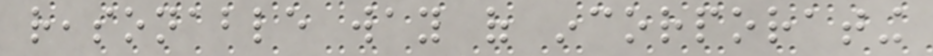reasonable way of incorporating
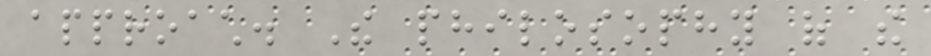approach. The philosophy of the
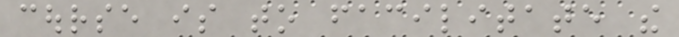course is to facilitate the
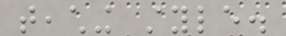teaching style.
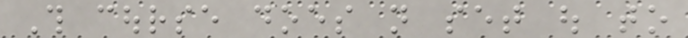This course does not set out to
